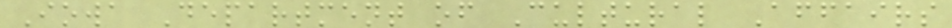Iowa Department of Cultural Affairs
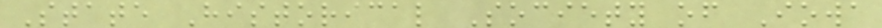State Historical Society of Iowa
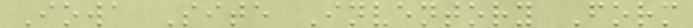Iowa Site Inventory Form
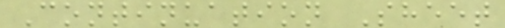Continuation Sheet
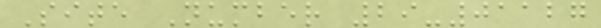Site Number 29-01127
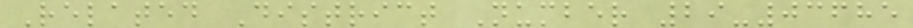Related District Number 29-03685
